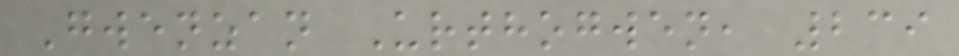Gwenzan Urthogwen, 239
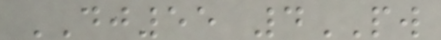DJ55 4PW
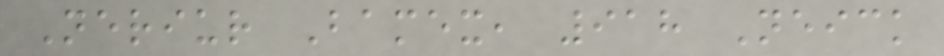Neriur Bamex, 918 Neick
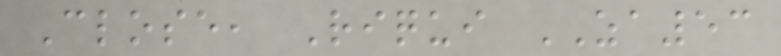Close, Riqui ZA53
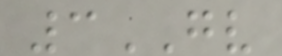3GV
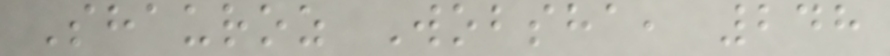Shauroz Wobsha, 248
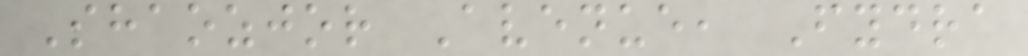Shaozjor Avenue, Fydra
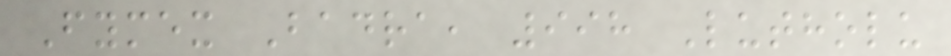Fymex Badra, 998 Lutholu
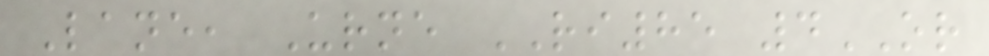Lane, Urne RI85 4OR
